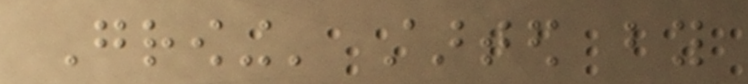Growing' started by
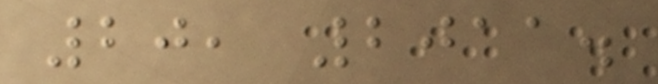20, 2011.
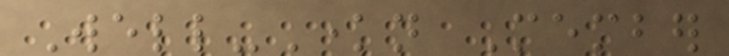Well-Known Member
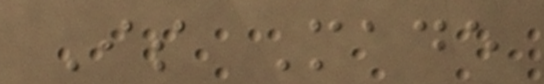Is Made
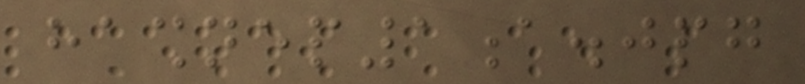hashnep1a.jpg
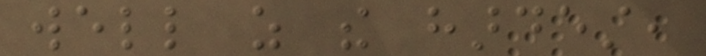well as the hardest,
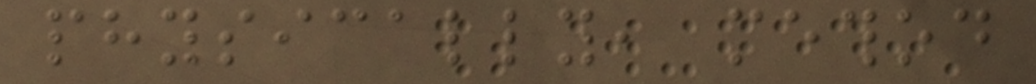physically, method
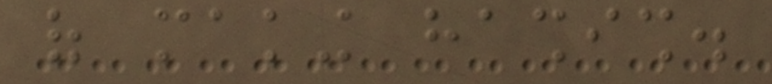of making hashish.
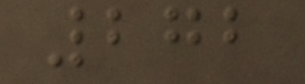272
